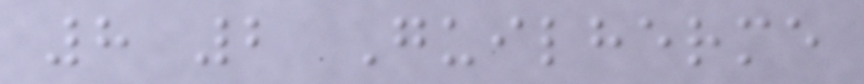8 2 Guilherme
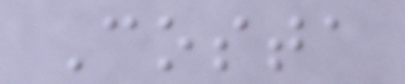Costa
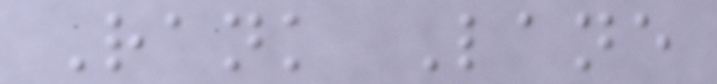Rank Lane
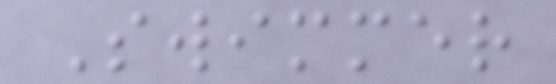Swimmer
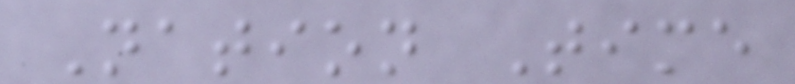Nation Time
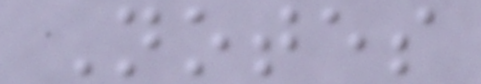Notes
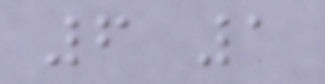6 1
